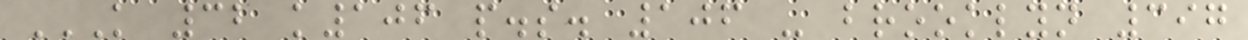K 32 K106 P.S. 106 - BROOKLYN 397
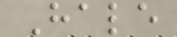Hale
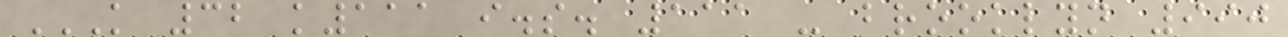K 32 K111 I.S. 111 - BROOKLYN 990
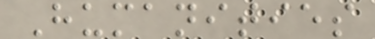Humanities
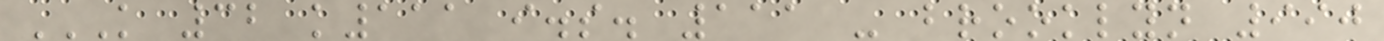K 32 K111 I.S. 111 - BROOKLYN 990
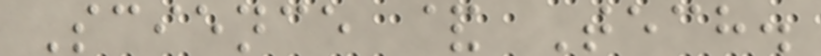Science & Tech.
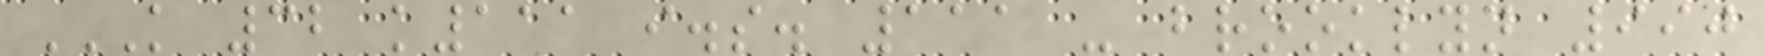K 32 K111 I.S. 111 - BROOKLYN 990
